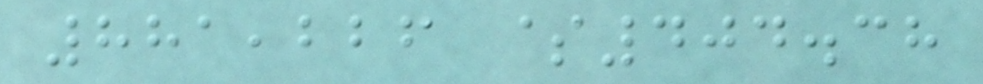881,226 $404.38
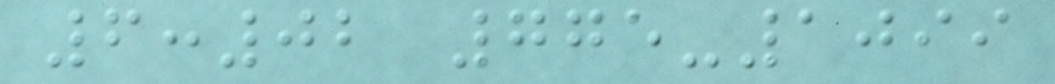6:02 775-1099
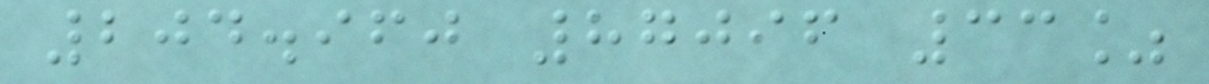204.960 87096 33%
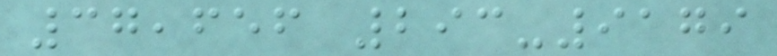37,656 293-9179
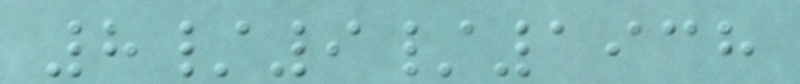8/9/1938
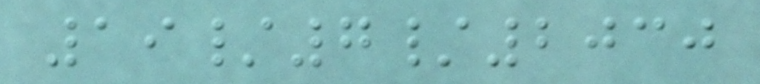19/7/2030
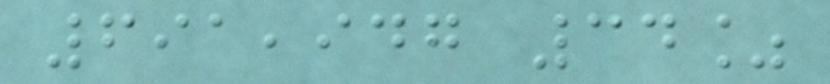691,947 34%
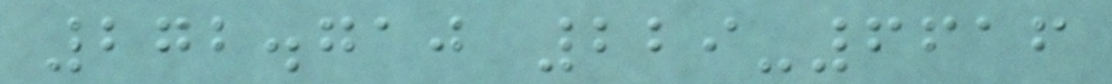272.710 229-6616
